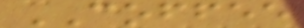COFFEE
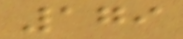179
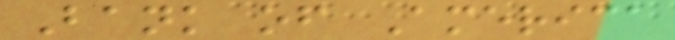Bank of America
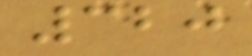320
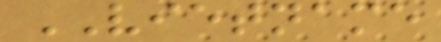VIETNAME
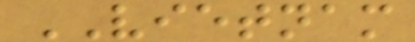VIETNAM
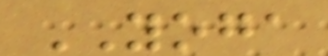YOGA
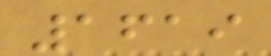1619
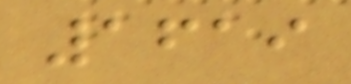1619
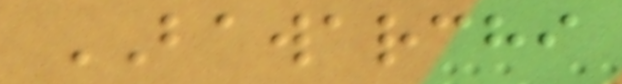BAWARCHI
